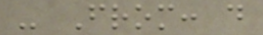- From: d
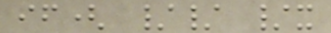if( // /x
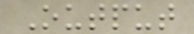Output
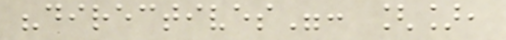"directives": [],
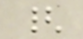{
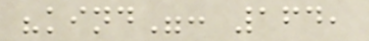"kind": 164,
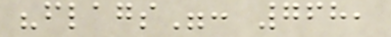"flags": 768,
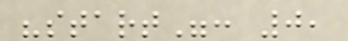"start": 0,
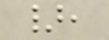},
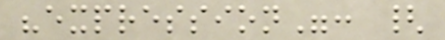"expression": {
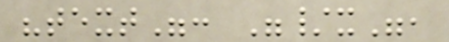"text": "/x",
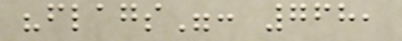"flags": 768,
